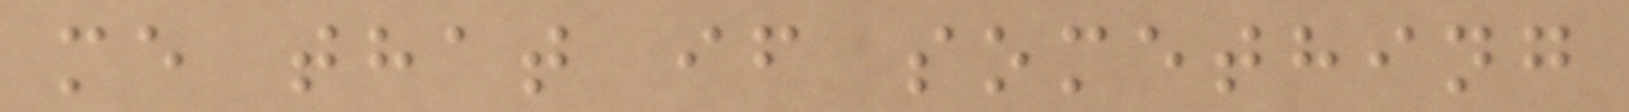me that if something
